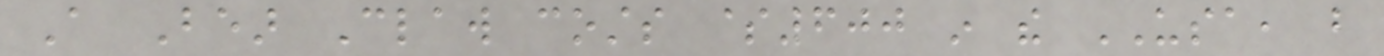A Bear Claw costs $600 in the USA, but
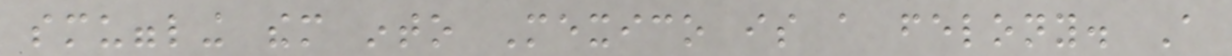smuggling them into Mexico is a felony. A
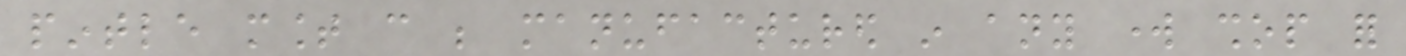pintle mount can be manufactured in any work shop for
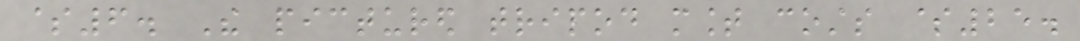$6. The pictured tripod mount costs $25.
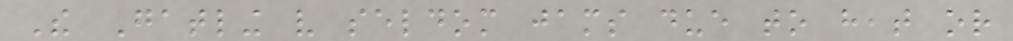The Gatling very seldom jams due to heat or
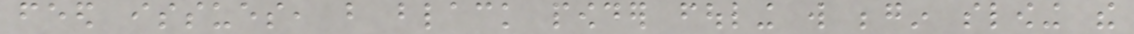feed issues, but black powder fouling will begin slowing the
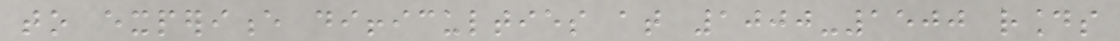to experience difficulties at 1000-1500 rounds
